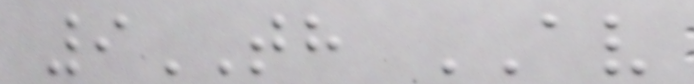9TH AV
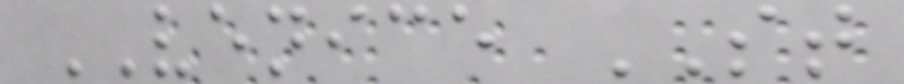VENICE ST
